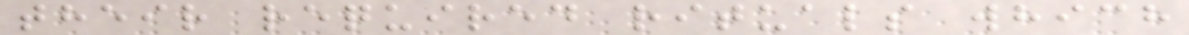their required rituals which
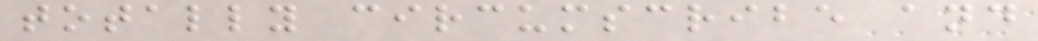totally circumscribe and
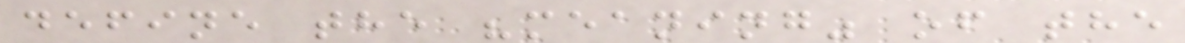define the "meaning" of the
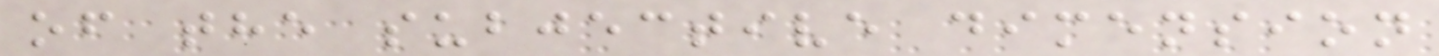of the subjective dimension
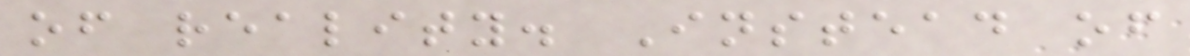of reality. Instead of
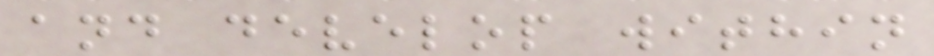and develop within
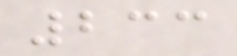233
